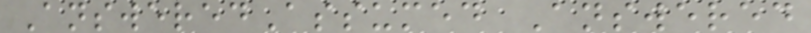AnsweredAssumed Answered
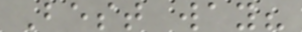Best way?
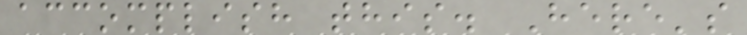accomplish this. Here's
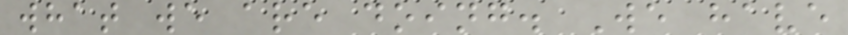what we are doing. We have
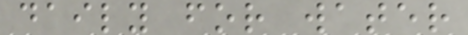daily for water
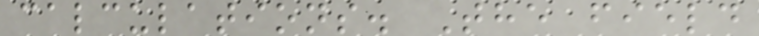calculations. The field
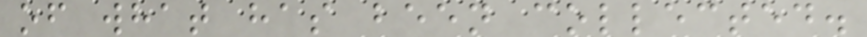of what has been collected.
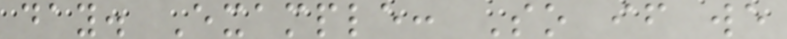day. Example: So if we
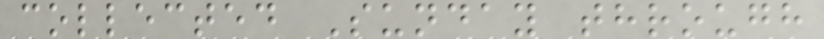collected Sunday through
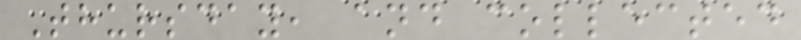Thursday, and collected
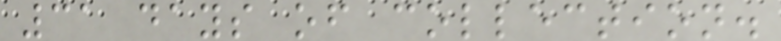31 days of collection.
